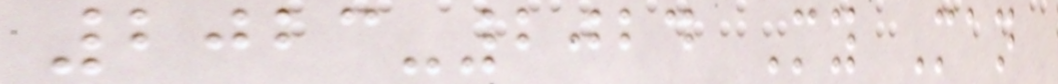2023-2024 My Man
